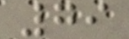79
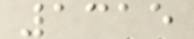1315
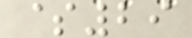$29
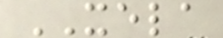XELA
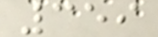359
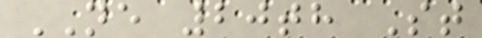NE 20th St
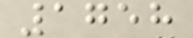1758
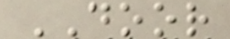DOOR
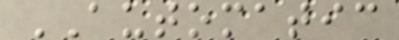AUTOMATIC
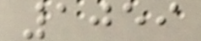1059
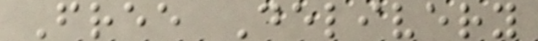Free Delivery
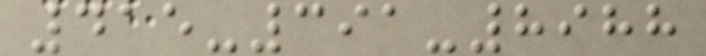415-391-8988
